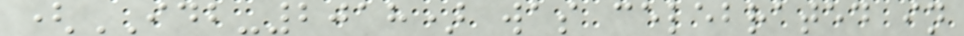(IDB-2018) was celebrated in
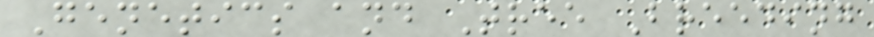Genetics and Tree Breeding
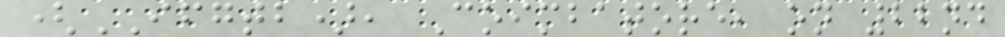(IFGTB), Coimbatore, on 22nd
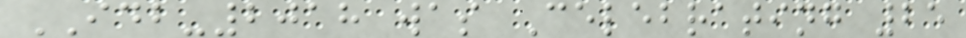IDB-2018 was Celebrating 25
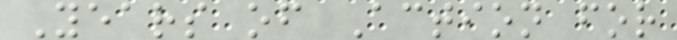Years of Action for
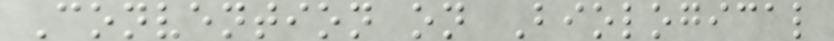Convention on Biological
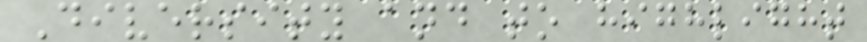Diversity and to highlight
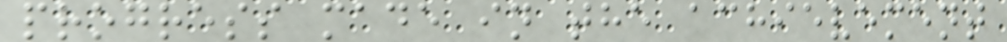progress made in the achievement
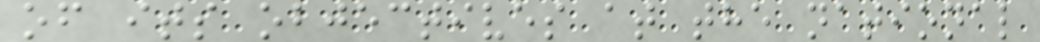of its objectives at the national
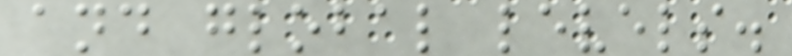and global levels.
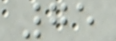75
